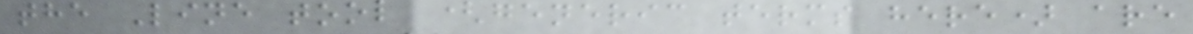the Line tool (generic terms here) are
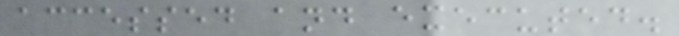accessed and executed.
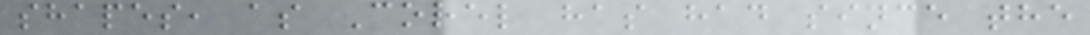shapes, as Corel has had since the
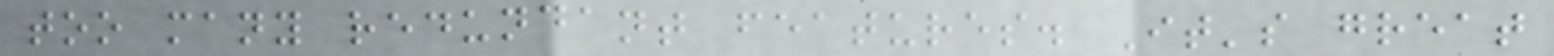too many redundant features. It's great
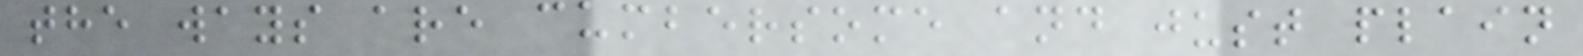the ways are cumbersome and just plain
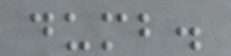dumb.
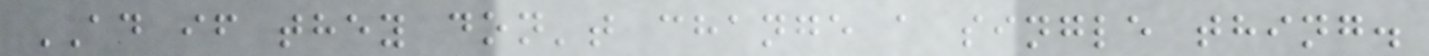AD if they don't change a single thing.
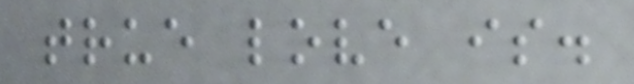true love is.
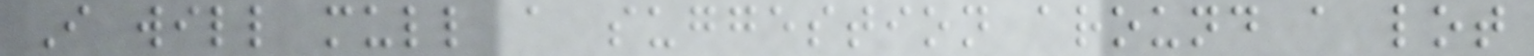I will mull a suggestion around a lot
